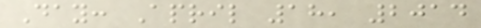Day: April 18, 2014
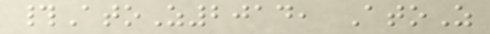#AtoZ2014, AtoZ
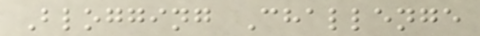Blogging Challenge
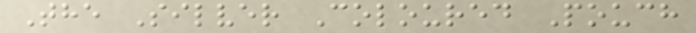The Silver Coloured Pouch
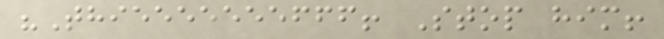"Thieeeeeeefff! Stop him!
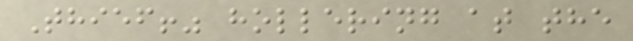Thief!" hollering at the
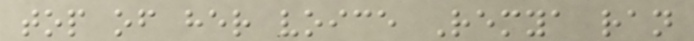top of her voice Remya ran
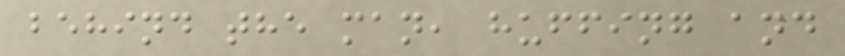behind the man, huffing and
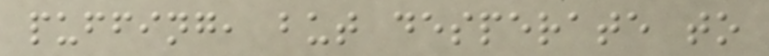puffing, but desperate to
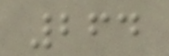264
